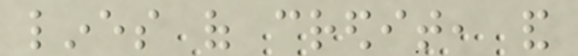lines of credit, and
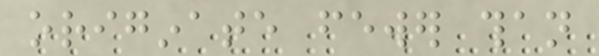originate fewer than
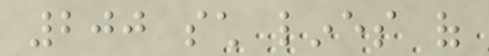200 such lines of
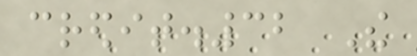credit.32 The
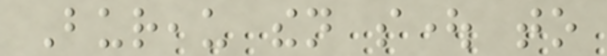Bureau then sought to
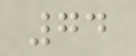74
